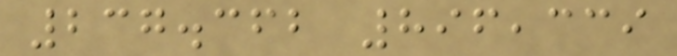237.362 896,339
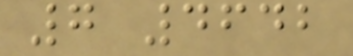7 4642
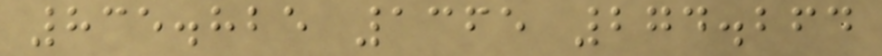835.825 1365 274.264
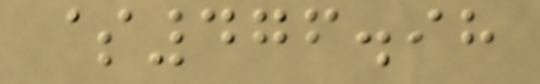$476.98
